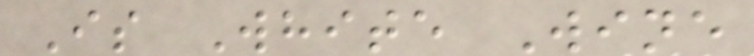Is White Wine
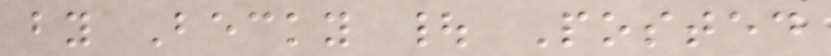by Becky | Posted
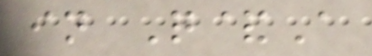in Q&A
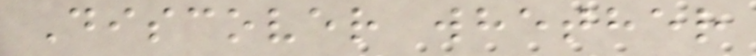Discover whether
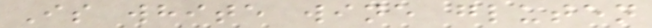Is white wine gluten
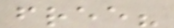free?
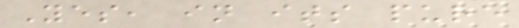Yes, in its pure
